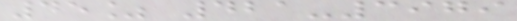45% 421-3979
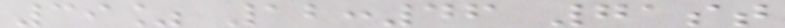39% 12:46 71st
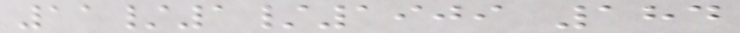11/1/1909 184
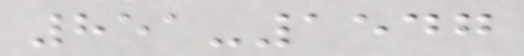851-1547
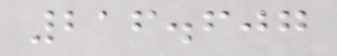216.607
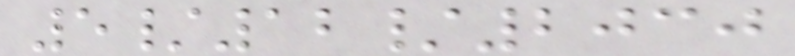5/12/2030
